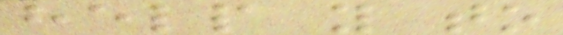help you to
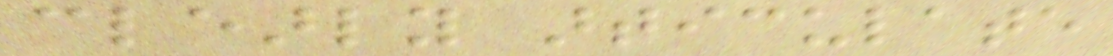clearly articulate
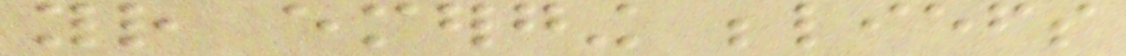your emerging beliefs
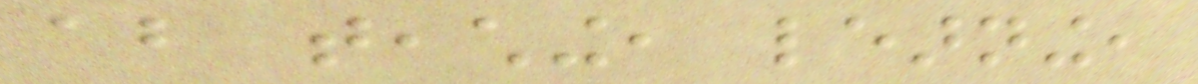about teaching, learning,
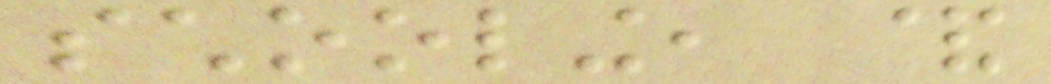schooling, &
